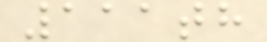111th
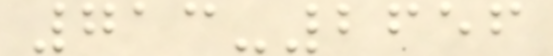713-2656
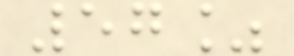57%
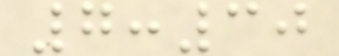7:30
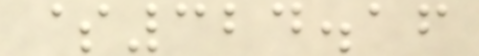$324.16
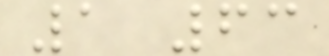1 63
